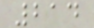214
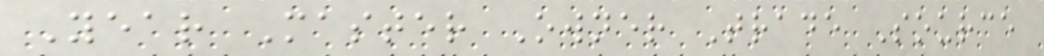Year Master Owner Trade Source
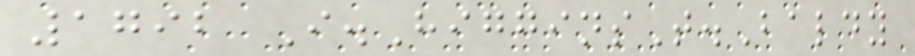1792 I.HigginsT.Baldy
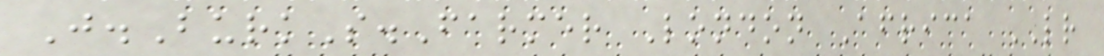J.BurkS.Farmer London Africa LR
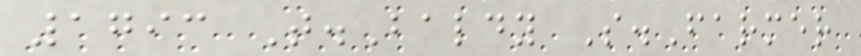1793 T.Baldy S.Farmer
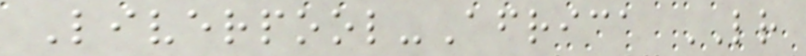Liverpool-Africa LR
